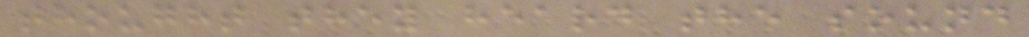thought they heard the sound
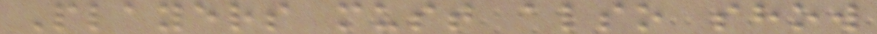Players must also show
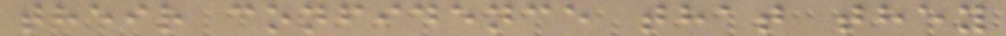their confidence that they
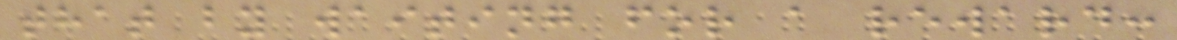that by waiting for a reward:
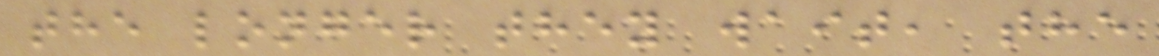the longer they wait, the
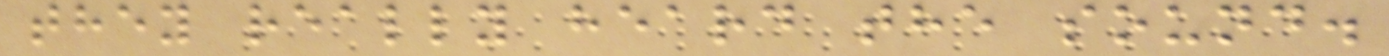they really heard the sound.
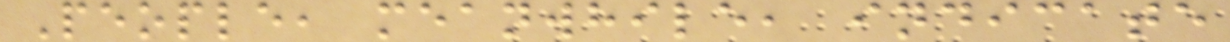People, meanwhile, indicate
